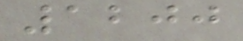1200
